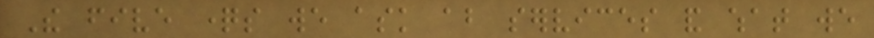The five questions we ask about services and what we
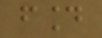found
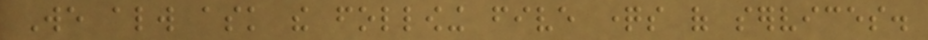We always ask the following five questions of services.
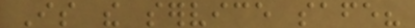Is the service safe?
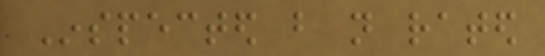Inspected but not rated
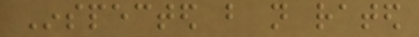Inspected but not rated
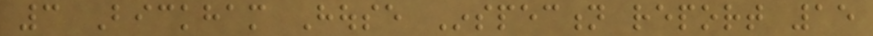3 Bickham House Inspection report 15
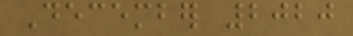December 2020
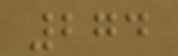274
